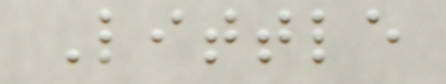Little
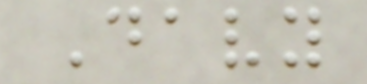Davy
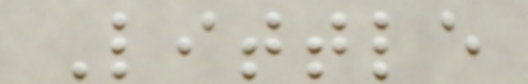Little
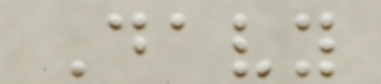Davy
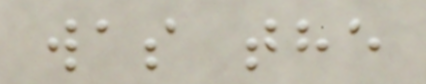was the
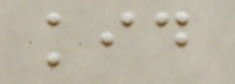kid
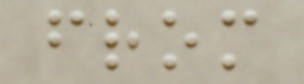from
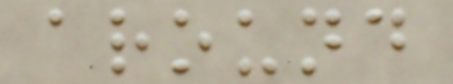around
